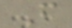F
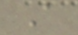A
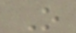O
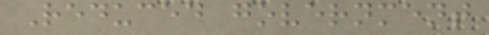Reduced government
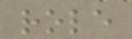role
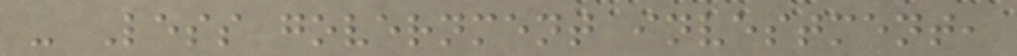- Less government investment,
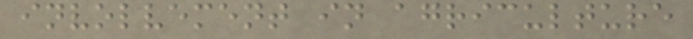involvement in agriculture
